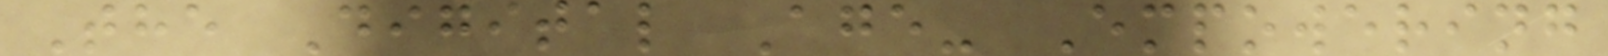The Digital Age- Empowering
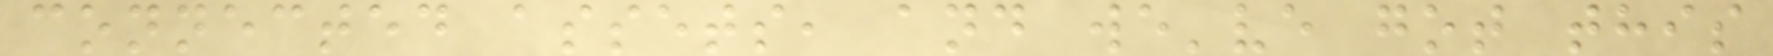connected assets, and we've got this
